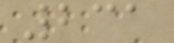231
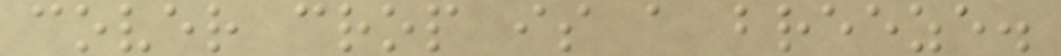cover crop is a breeze.
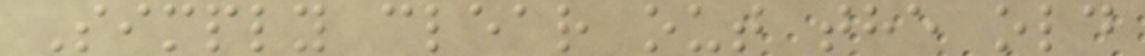Simply clear out the old
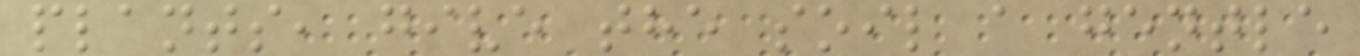plants, give the soil a gentle
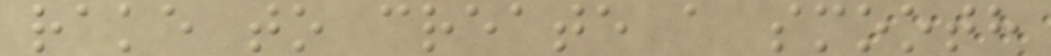rake to create a smooth
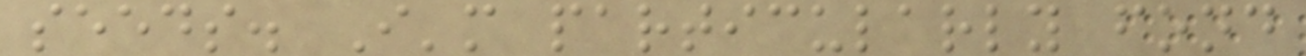seeds. I'm particularly fond
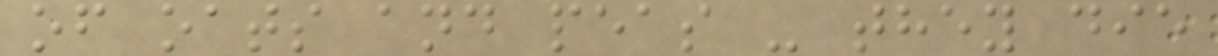of oats and peas - they die
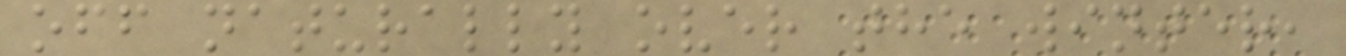off naturally over the winter,
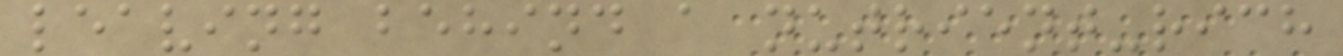leaving behind a nutrient-rich
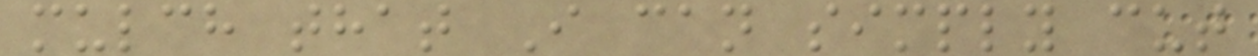mulch that I can simply cut
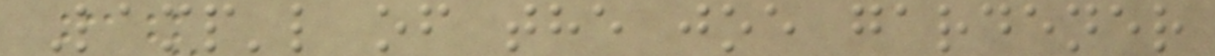Lamp'l of the joe gardener
